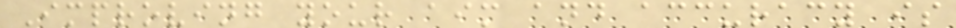Improving your aim and accuracy is
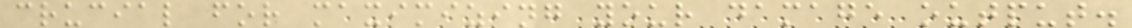crucial for maximizing your damage output.
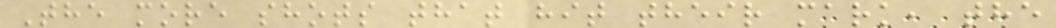The more shots that hit their mark, the
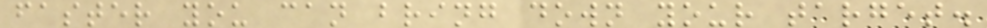faster you can bring down your target.
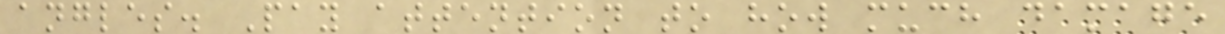angles. Pay attention to how much damage
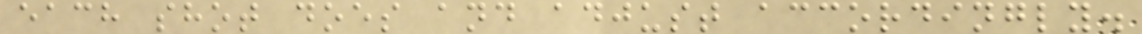each shot does and adjust accordingly.
